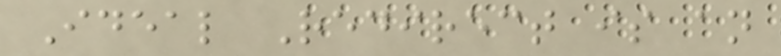Ideal Redirect is an
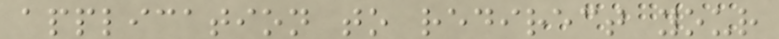application to redirect your
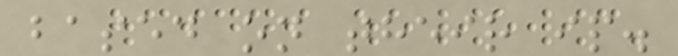based on their ip.
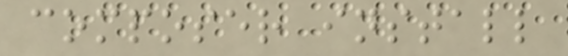composer install
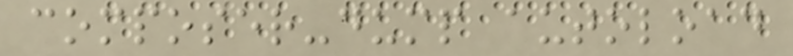composer-dump autoload
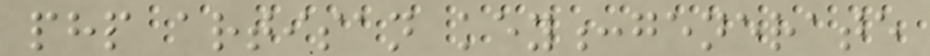php artisan key:generate
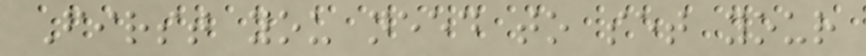First you need to set your
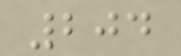204
